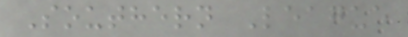Southern League
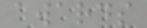awards
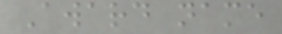Award name
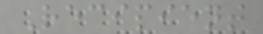Recipient
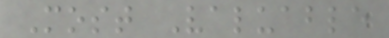Most Valuable
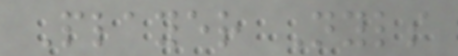Player Nyls
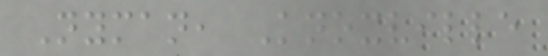Nyman, Knoxville
